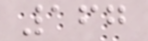167
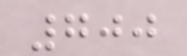700
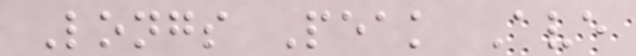Longs Peak Ave
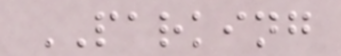PARKING
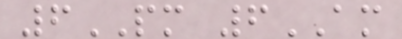6PM 6AM
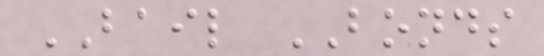BAIL BONDS
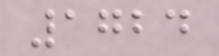1724
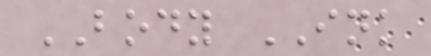BODY INK
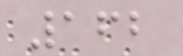162
